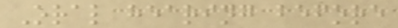Oral hearing before
